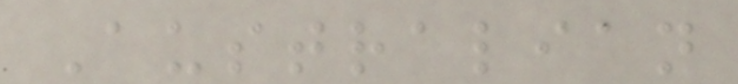Australian
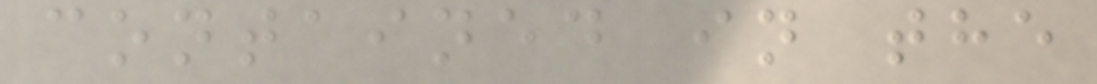contained in the
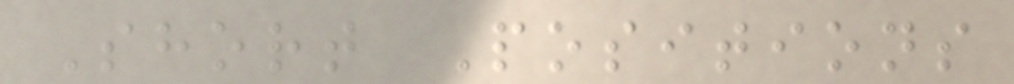Short Positions
